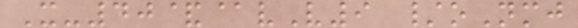X-40&@vV9 /oNmj
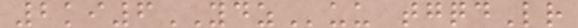2ki6YDZuu tgqdLr
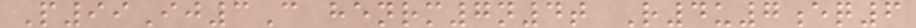P99Ij3C henrm7n4t R4u7eq6
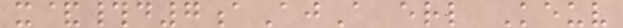x&#d7aAjA erl Keuv
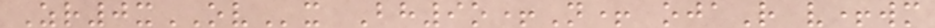Zr0xOVx Bh9o+N+ ojaR v+wm
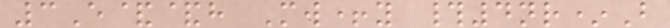3E&&h Mw+y #4nr*B
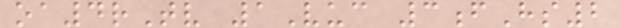oa4rTv 1Vuc 3fHs2
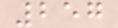257
